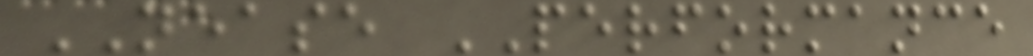NEASE PERFORMANCE
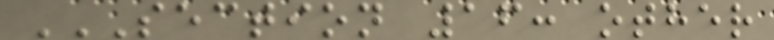SECTION 16: OTHER
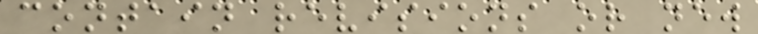contain revisions or new
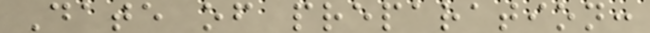Date of preparation:
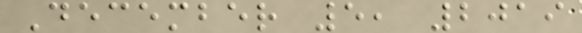December 5, 2019
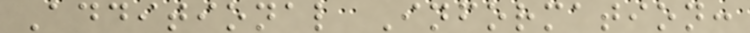Additional Information:
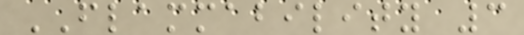FLAMMABILITY 3
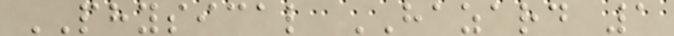PHYSICAL HAZARD 1
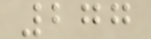277
